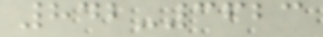842-3623
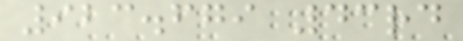923.679 43rd
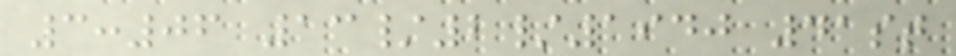3:06 13/2/1940 41st
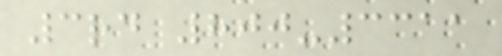3rd 800-3311
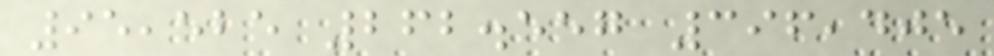95,525 262.557 396,405
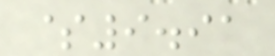$9.91
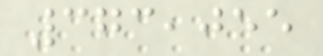373,055
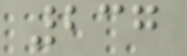237
